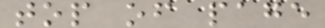top of page
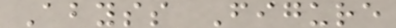Abyss Figure
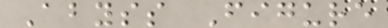Abyss Figure
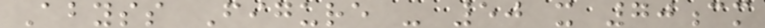Abyss Figure - 50 x 70cm
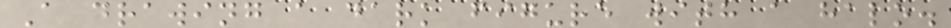A drawing a dark figure with a halo.
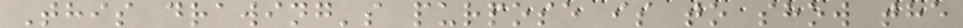This drawing's purpose is to show the
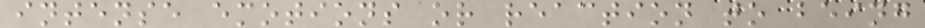intense emotions or reaction to being
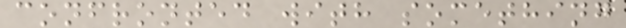confronted with something
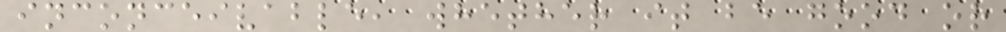inconceivable, whether it be good or
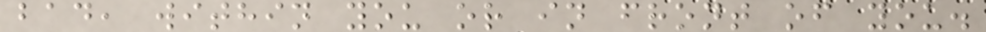bad, within you or in front of you.
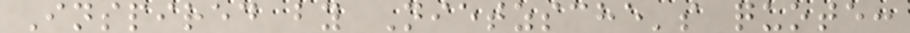Inspired by Nietzsche's quote:
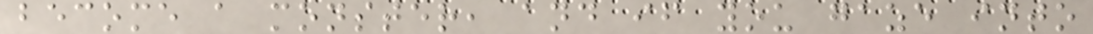become a monster, and if you gaze into
